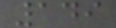149
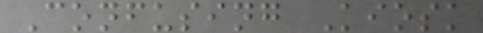Confusing Kiosk
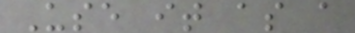Use it as a
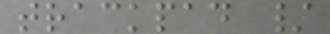trackpad /
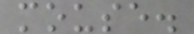mouse.
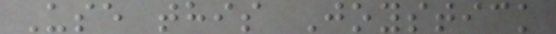Use this Joystick
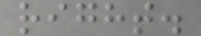right.
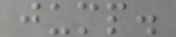jump.
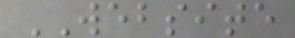WEBSITE
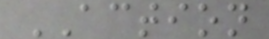ACTION
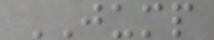JUMP
